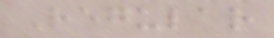Regular
